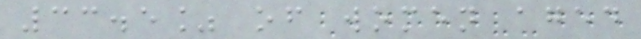33.5% of women aged
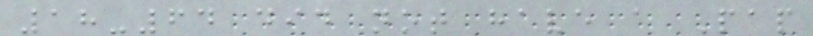18-64 did not have a Pap
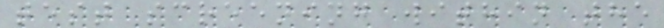test screening within the
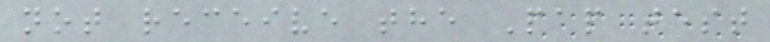not receive the Pap test
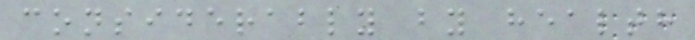considerably by health
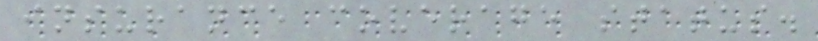insurance coverage status.
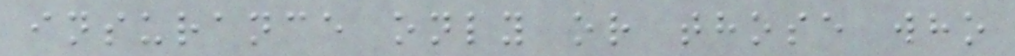insurance only or those who
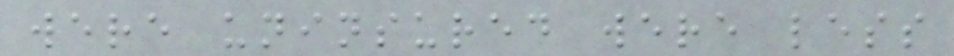were uninsured were less
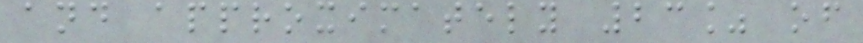and approximately 23% of
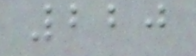220
